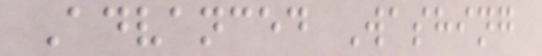Advanced Washing
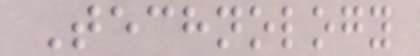Technology
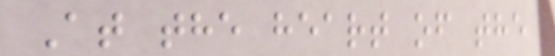At the heart of the
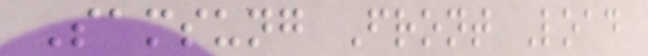Samsung Front Load
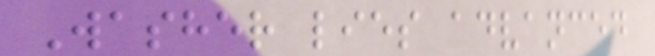Washer lies advanced
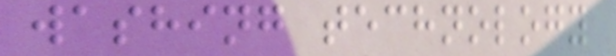washing technology
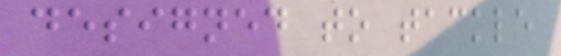designed to tackle
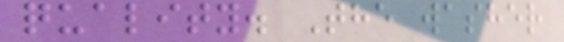quality. The washer
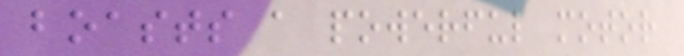boasts a powerful motor
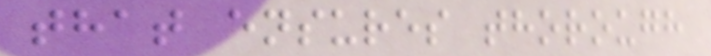that ensures thorough
